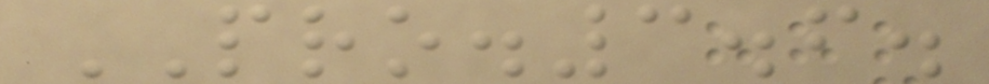PRO.3.6.
